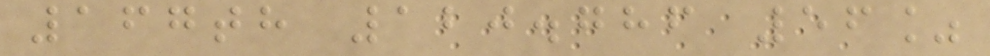167th 120.786 56%
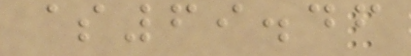$69.46
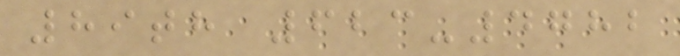89th 623-4782
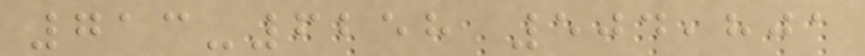713-6258 504,801
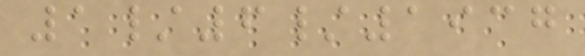1/6/1937
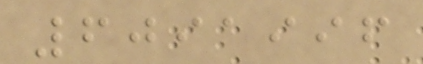6091996
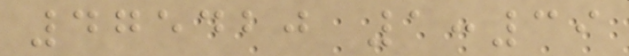475420 1:39
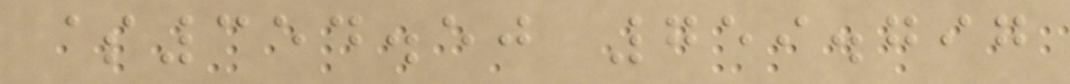$354.50 759.797
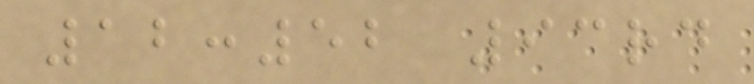12:52 93rd
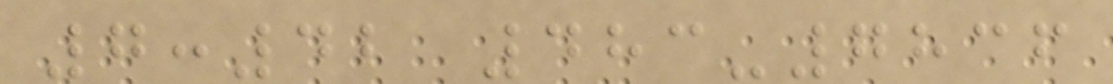7:42 483-7836
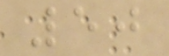50
